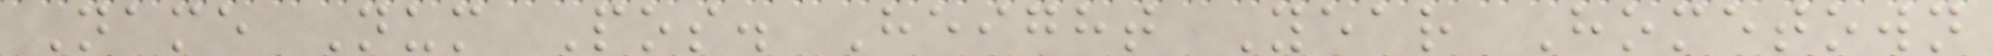Name Num Pos. Height Year Hometown
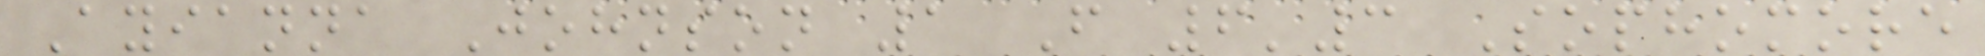Ayianna Johnson 1 F 6'3 Sophomore
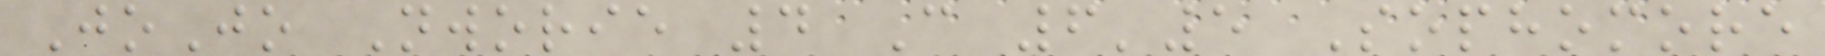JoJo Nworie 4 C 6'5 Sophomore
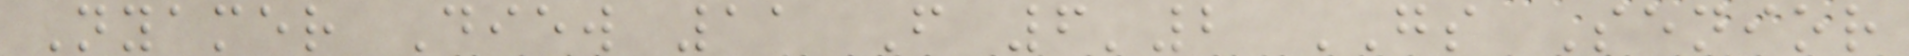Nyamer Diew 11 F 6'2 GS Senior
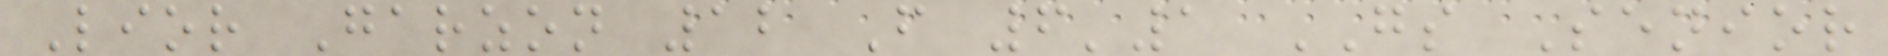Lior Garzon 12 F 6'1 GS Senior
